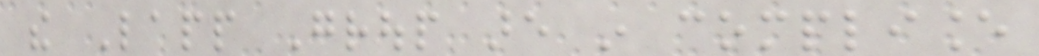the Lapp Group are in compliance
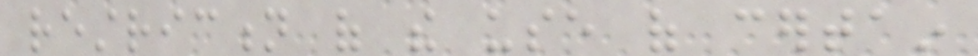restriction of the use of certain
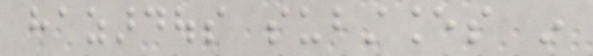hazardous substances in
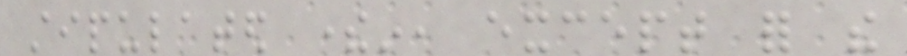stipulated therein, except for the
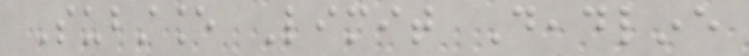Substance Limit Deadline
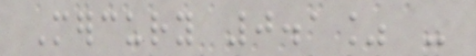Mercury 0.1% -
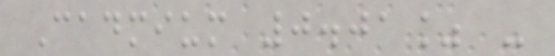Cadmium 0.01% -
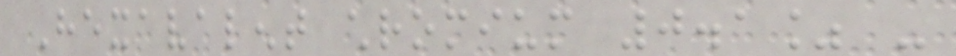Hexavalent chromium 0.1% -
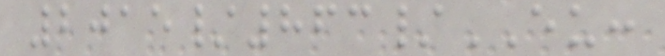2015/863/EU:
